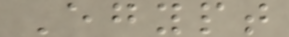Egypt
